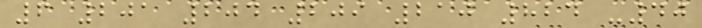6 201 204 209 210 824 -40
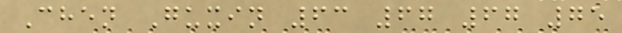Chen Guxin 63 67 67 75
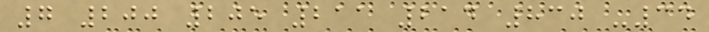7 200 205 211 214 830 -34
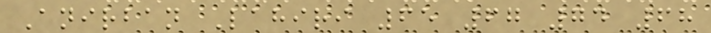Anirban Lahiri 65 67 74 68
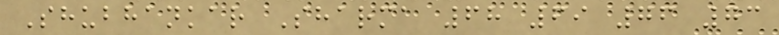Shubhankar Sharma 68 69 76 73
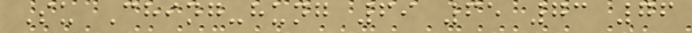Su Ching-hung 69 65 73 76
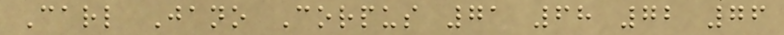Carl Jano Corpus 71 68 72 76
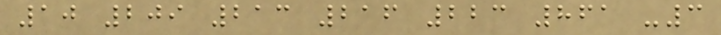10 209 213 216 223 861 -3
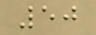50
